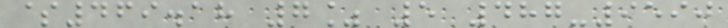$469.18 7% 5 487-9590
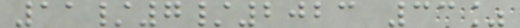11/7/2023 33%
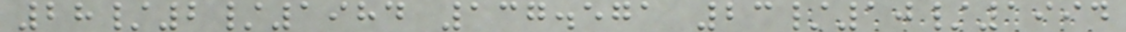28/2/1984 137.571 23/10/1994
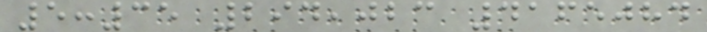5:35 294,023 4165084
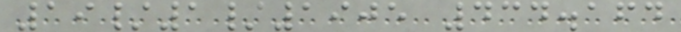19/1/1905 434.164
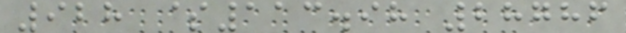928 $113.98 28786
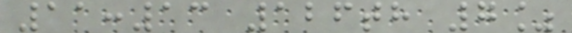11:13 126th 7%
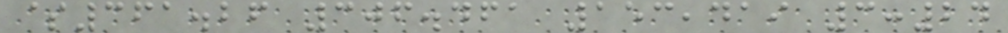$361.26 306.461 153,419 3:24
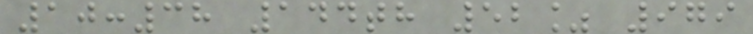10:38 144th 52% 979
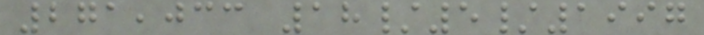271,033 18/5/1997
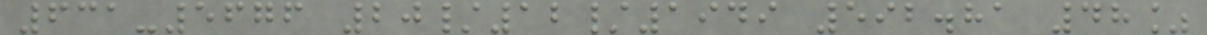631-5676 20/12/1949 592.81 48%
